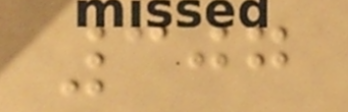307
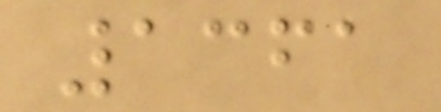1361
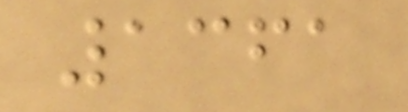1361
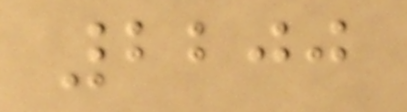2200
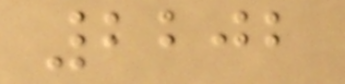2202
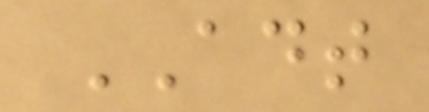ADT
